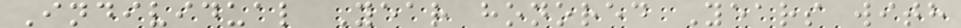Individual Year honored Years with
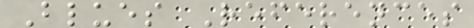Blues References
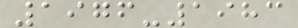1976-1983
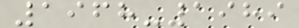1968-1989
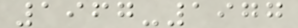1967-1977
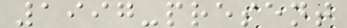1997-present
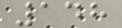148
